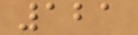121
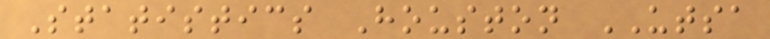Statistics Houston UTSA
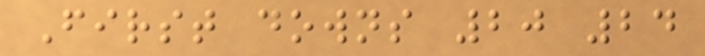First downs 20 24
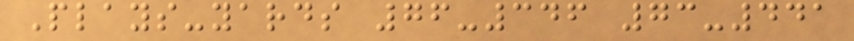Plays-yards 76-346 73-441
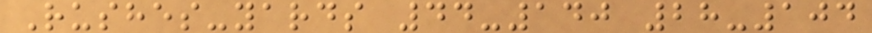Rushes-yards 44-140 28-104
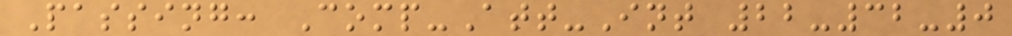Passing: Comp-Att-Int 22-32-0
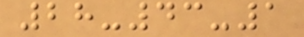28-43-1
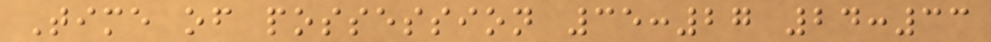Time of possession 35:27 24:33
